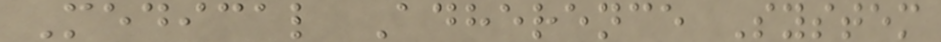Medical Adherence System
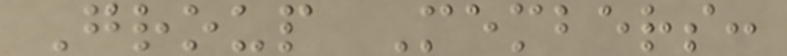Group Members:
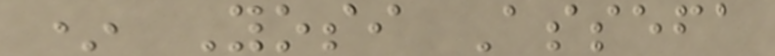* Yosi Assefa
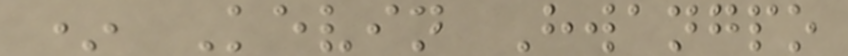* Kevin Hwangpo
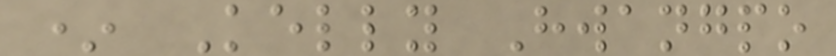* Kelly Hwangpo
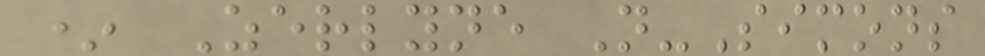* Zerlyne N-Simons
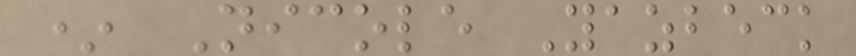* Nicole Yazbeck
